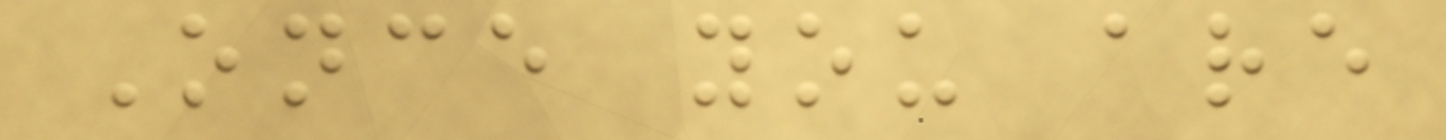Once you are
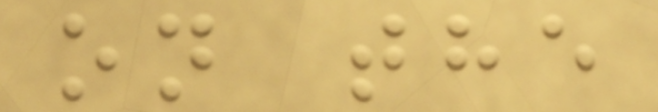on the
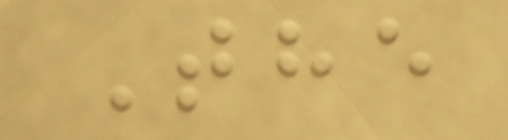The
